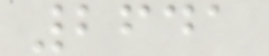2641
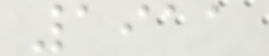1911
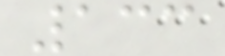133
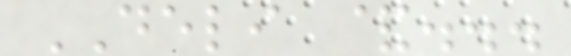DELI &...
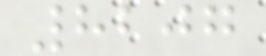8207
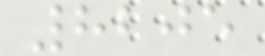8205
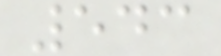543
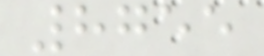8755
